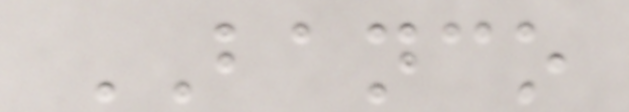BANCO
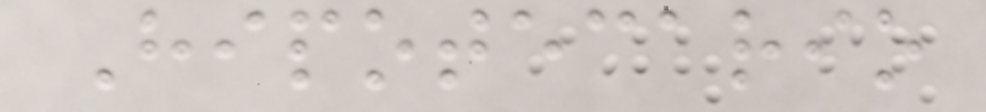Hipotecario
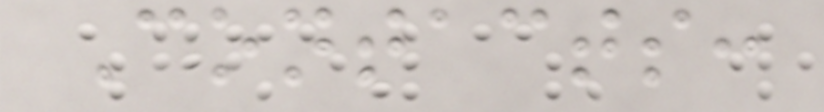Contacts:
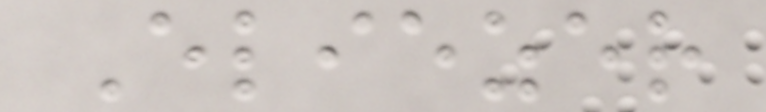Eliezer
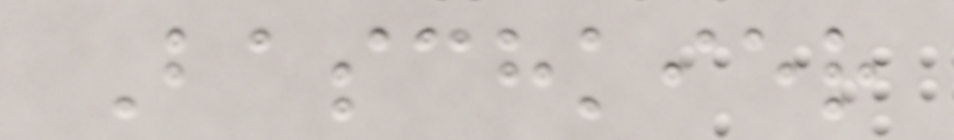Baschkier
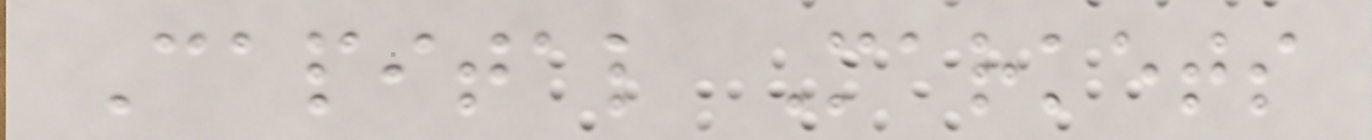Capital Markets
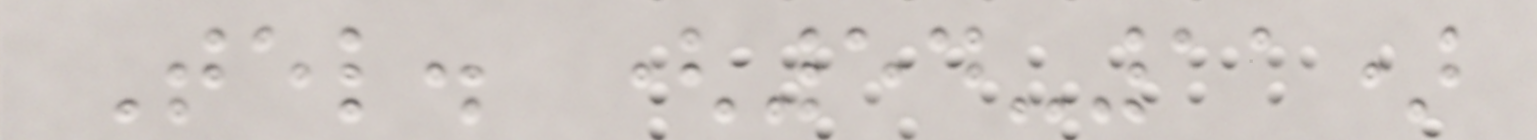Tel. (54-11)
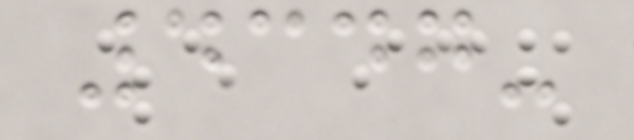4347-
